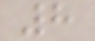8
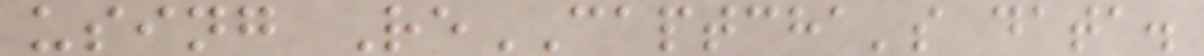using ReCAPTCHA's data.
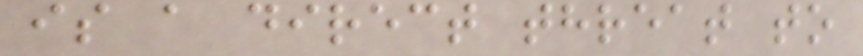is a direct threat to
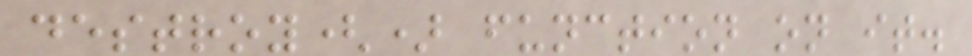destroy() function on it.
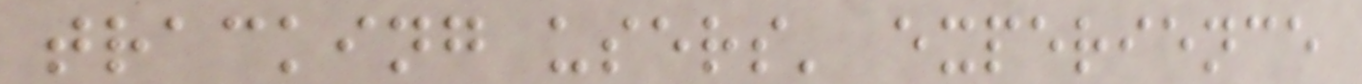tracking users' experience
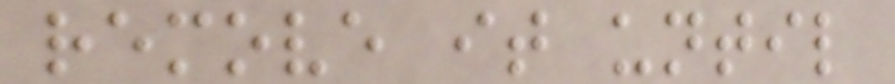remove it until
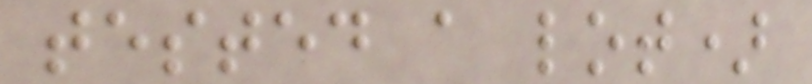tested a lot)
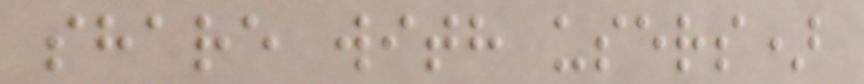share with users)
